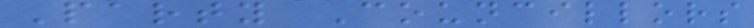Party Councillors
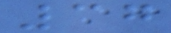37
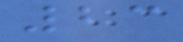23
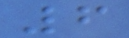6
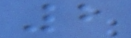2
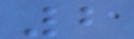2
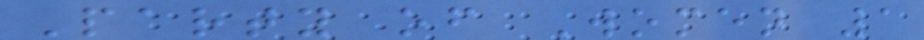Party of Women 1
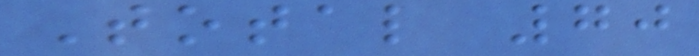Total 70
